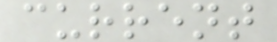current
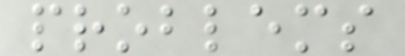problems
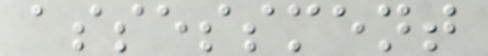assessment
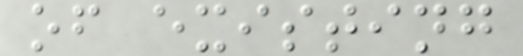of existing
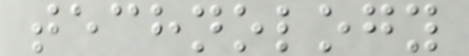technology
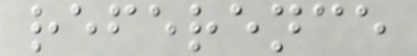reference
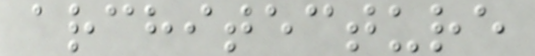architecture
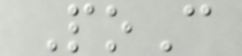PoC
